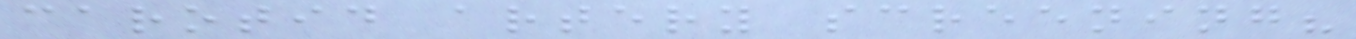carotid artery screening?
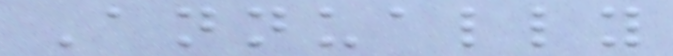Annually
